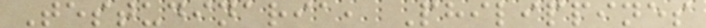Testudinaria, Philippines
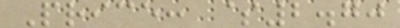Price: $2.70
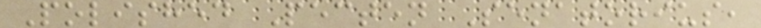Polished Pecten Senatorius,
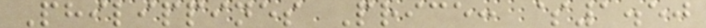Philippines Price: $1.50
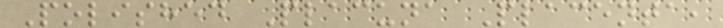Polished Placuna Placenta,
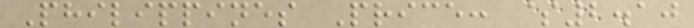Philippines Price: $2.10
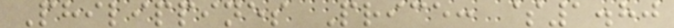Philippines Price: $1.80
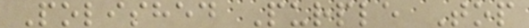Polished Purple Top
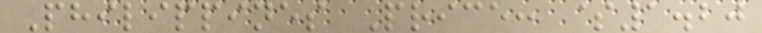Philippines Price: $1.20
